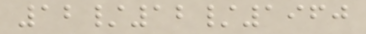12/12/1960
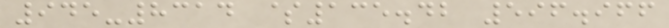945-8314 $135.42 596.966
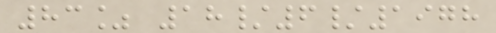83% 18/6/1978
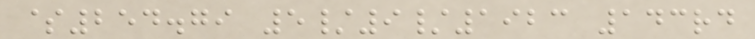$254.79 5/9/1923 143rd
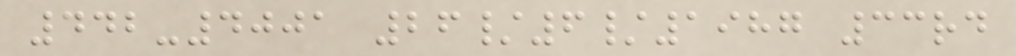442-4001 26/6/1987 33rd
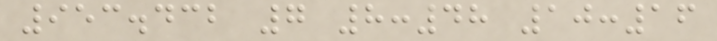953.432 7 8:48 10:16
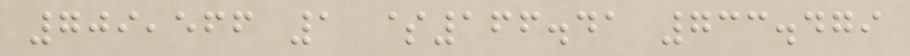709,566 1 $166.41 733.479
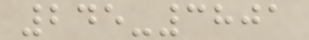245-3801
